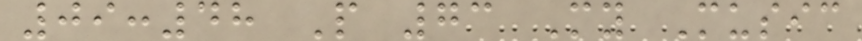09:48 P 73 My Music
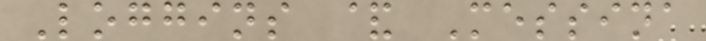Loggins & Messina
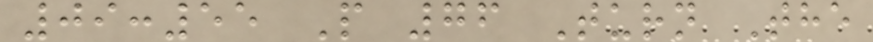09:55 P 76 Turn The
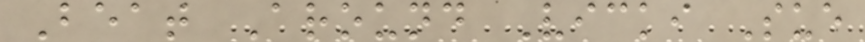Beat Around Vicki Sue
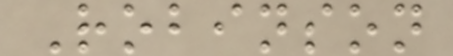Robinson
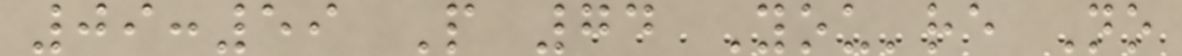09:59 P 74 You're No
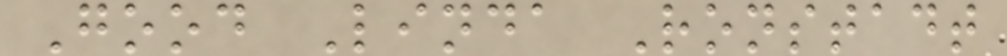Good Linda Ronstadt
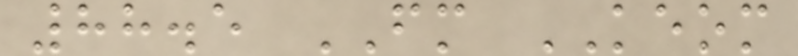88.5 FM KEOM
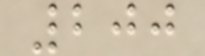200
